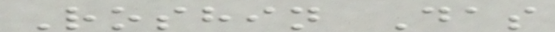Roshin Das
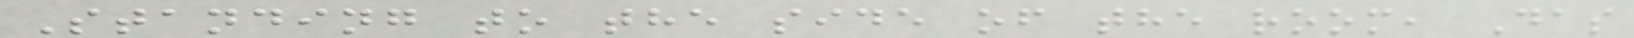Standing to the side of the room, Das
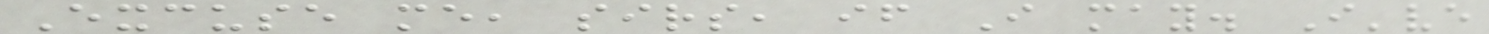Excuse me, sirs, if I may. I've
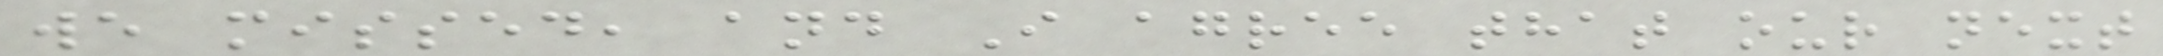we missed, and I agree that our next
